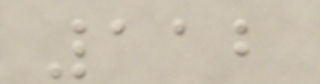112
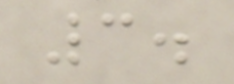3.
